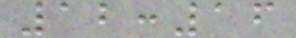12:16
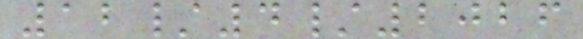12/4/2026
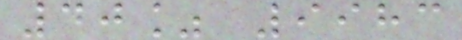40% 9983
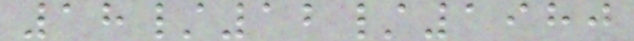18/12/1980
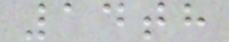14th
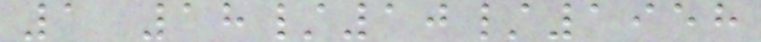1 18/10/1958
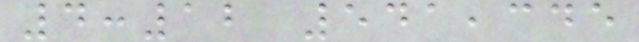4:12 541,345
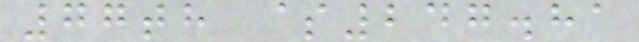77th $247.81
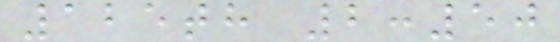125th 2:50
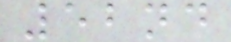52nd
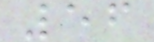56
